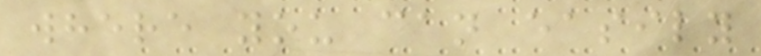where you can easily
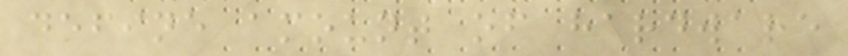define amount of hardware
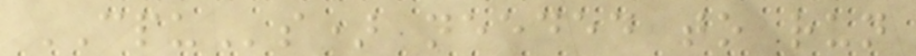CPUs) needed to run
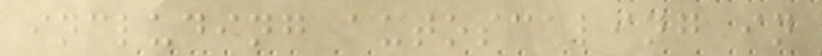including autoscaling in
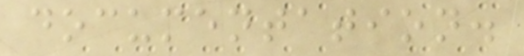documentation.
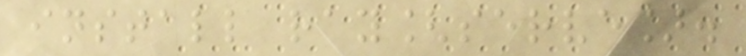install ray[serve].
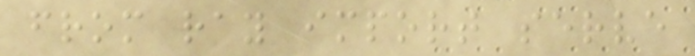from ray import serve
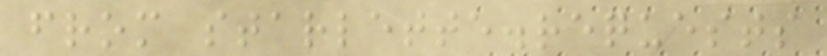from starlette.requests
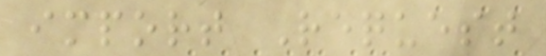import Request
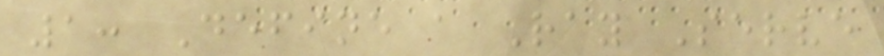1: Define a Ray Serve
